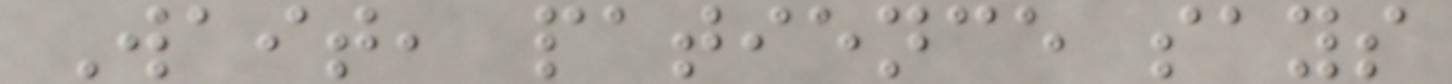Wait, patience says
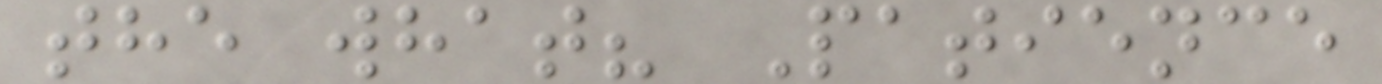the what? Patience
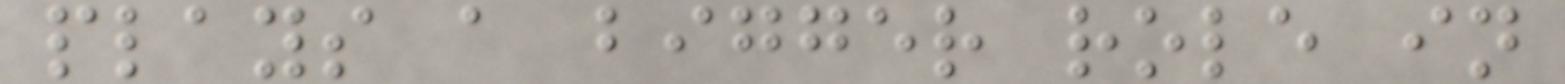plays a bigger role in
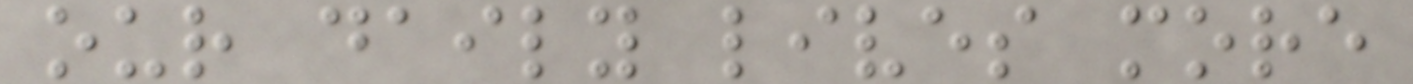our daily lives more
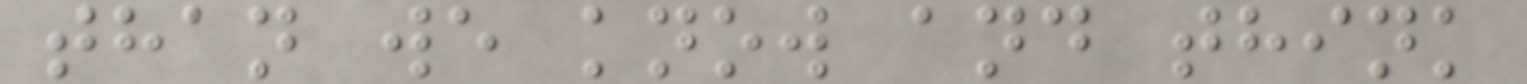than we know and think
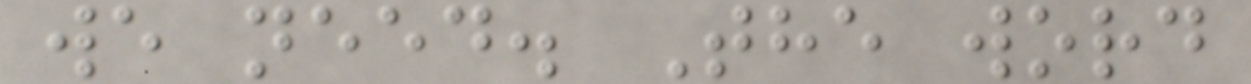we need. The word
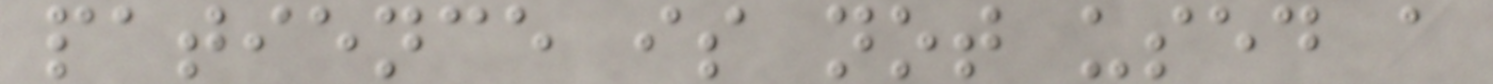patience is not used a
